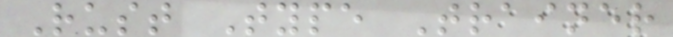Rust Type Trainer
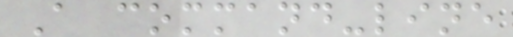A command-line
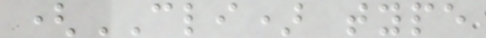(CLI) type
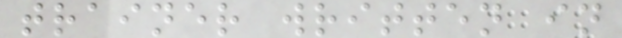trainer written in
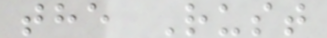the Rust
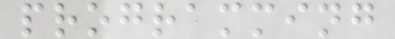programming
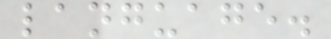language.
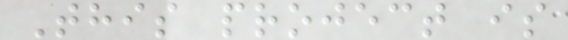This project is
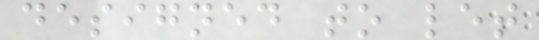designed to let
